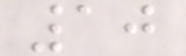10
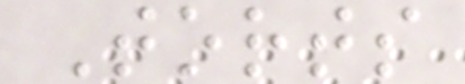Torts
